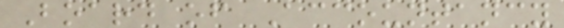Board of Accountancy
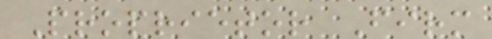Proprietor Firm
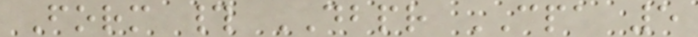Form # DBPR CPA 5
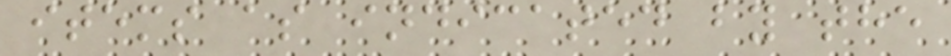items as indicated by the
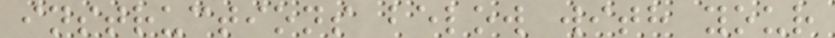instructions below with your
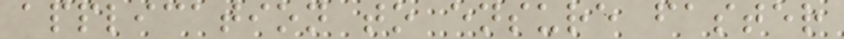application to ensure faster
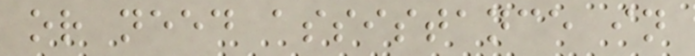or need assistance in
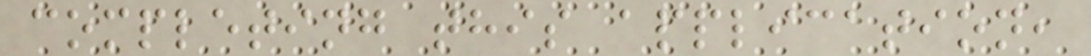completing this application,
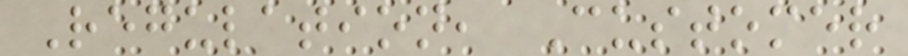Regulation, Customer
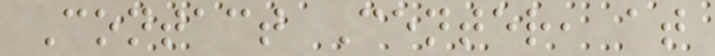Contact Center, at
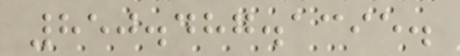850.487.1395.
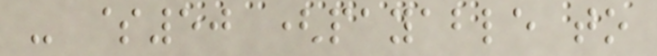- $50 (payable to
